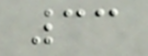33
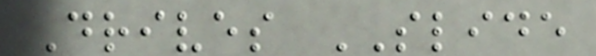Drives SLIDE
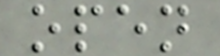open
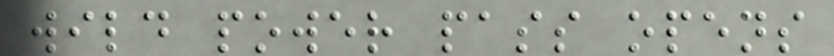wild power pass opens
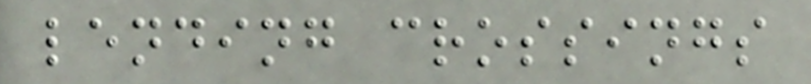lending crossings
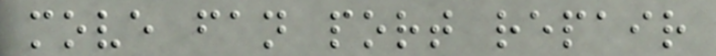move fan port repair
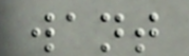want
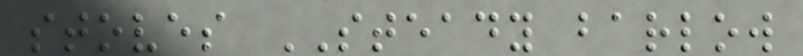stoves STEADY barlow
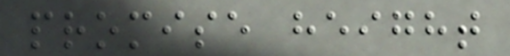promise height
